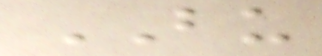BU
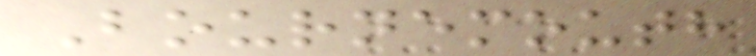Bournemouth
